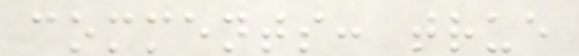comments: true
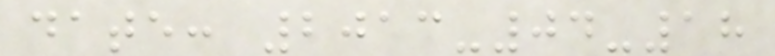date: 2013-04-18
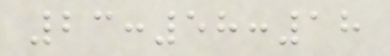23:58:18
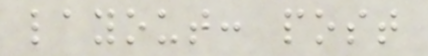layout: post
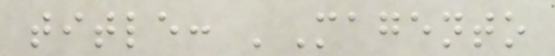title: 'Magento
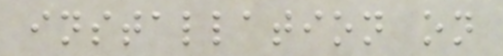installation on
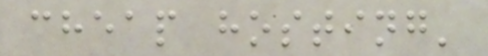cheap hosting'
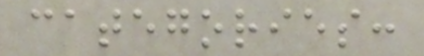categories:
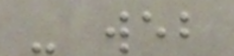- web
